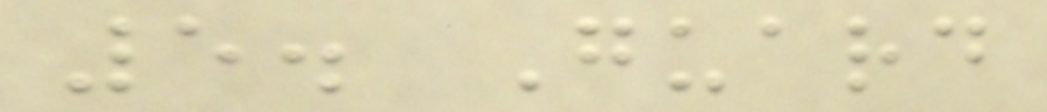5. Guard
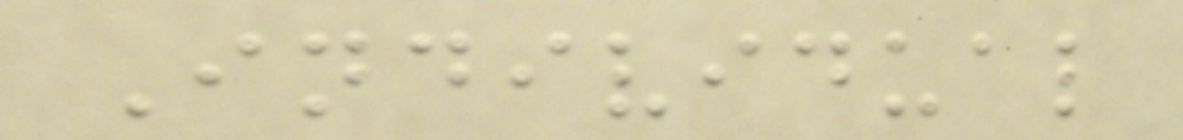Individual
